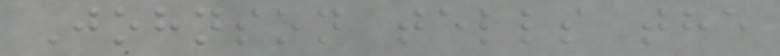Johnson tells the
